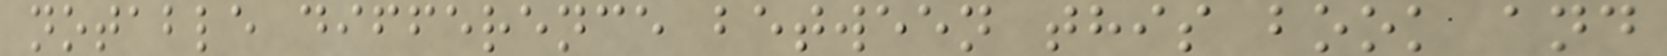notable difference between this book and
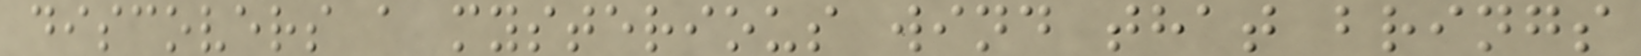discovers a mysterious wind that brings
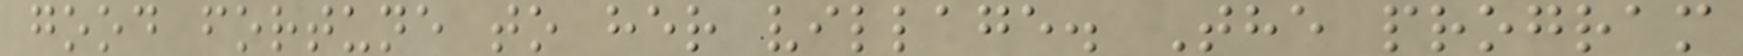good fortune to her village. The program
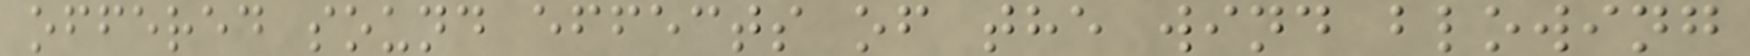offered sound effects of the wind blowing
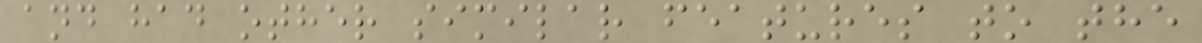and had other similar features to the
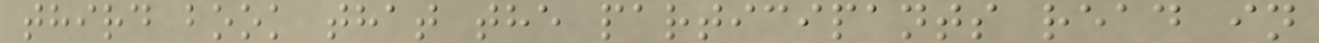third book that the participants read in
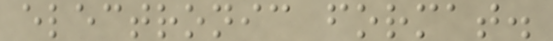electronic format.
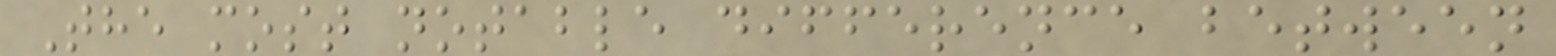The most notable difference between
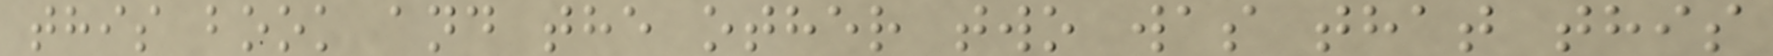this book and the other two was that this
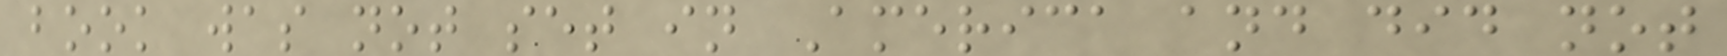book was not set in America and did not
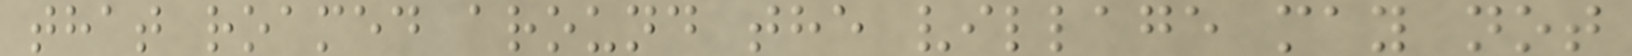that roamed around the village may not
